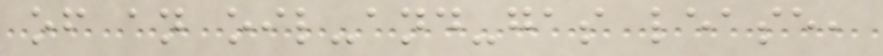of an oil-and-gas lease,
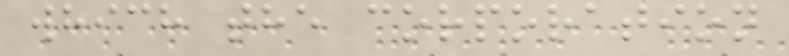which the corporation
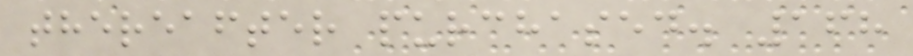thereafter purchased. 168
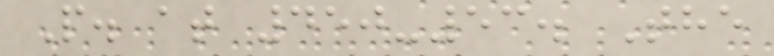P. at 450-53. The
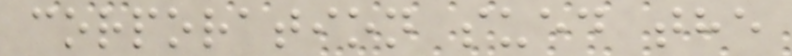corporation sued the
